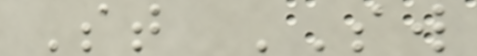St SW
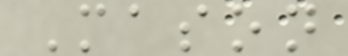Mason
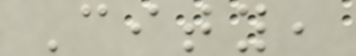City,
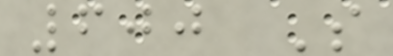600 S
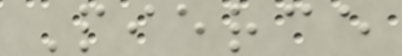Pierce
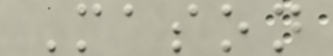Mason
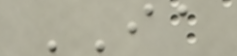IA
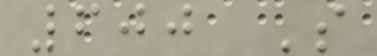600 S
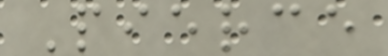Pierce
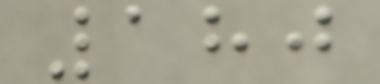180
